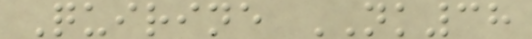Quirine NK38
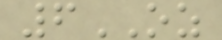6OZ
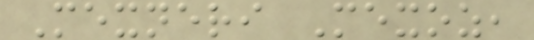Mexneri Mexoz,
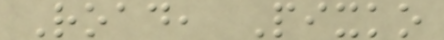Road, Pixko
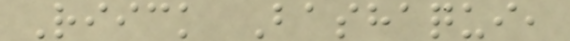Riick Bashaqui,
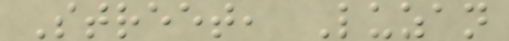Street, Luzan
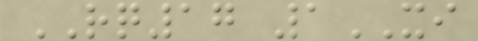RQ17 1XI
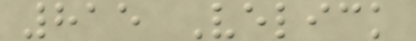815 Velick
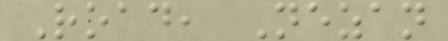Road, Nezan
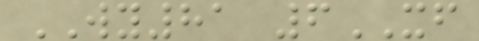WY81 6XF
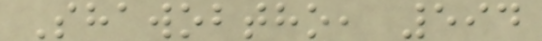Shawobtho, 594
